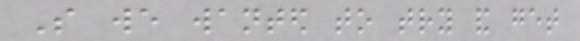So we wanted to try and get
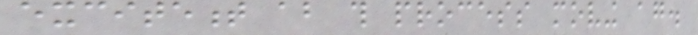excitement about this process moving again.
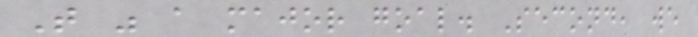That was a major goal. Second, we
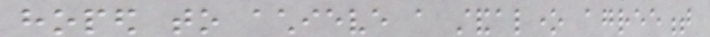hoped to achieve a standalone agreement
